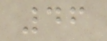46
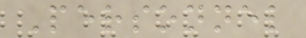Personnel
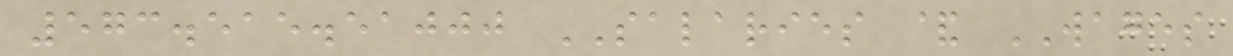573.515.51000 SALARIES & WAGES
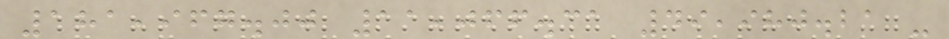181,967.00 11,066.31 49,980.21 -
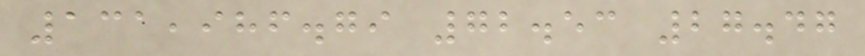131,986.79 72.53 27.47
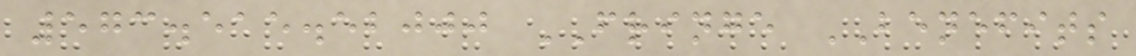573.515.52000 FRINGE BENEFITS
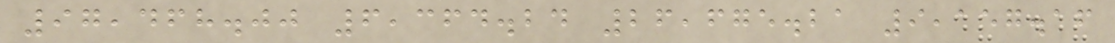97,468.00 6,364.24 26,675.21 9,157.16
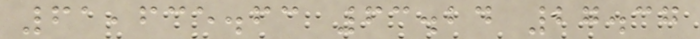61,635.63 63.24 27.37
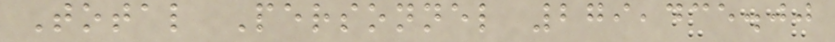Total Personnel 279,435.00
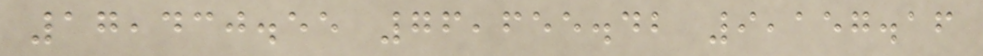17,430.55 76,655.42 9,157.16
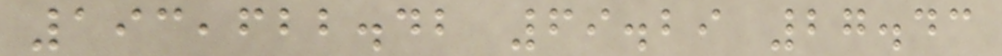193,622.42 69.29 27.43
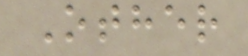Other
